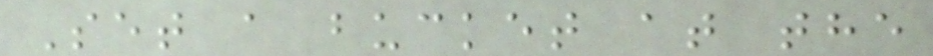Set a bucket at the
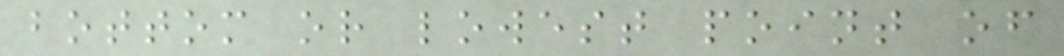bottom or lowest point of
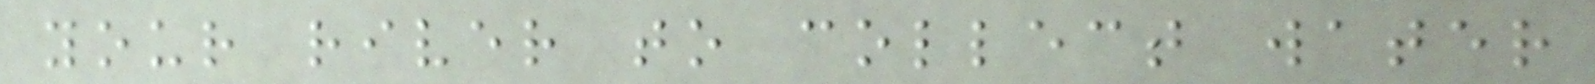your river to collect water
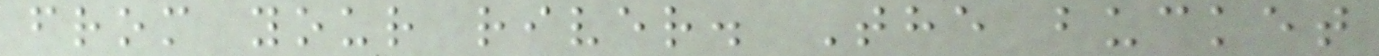from your river. The bucket
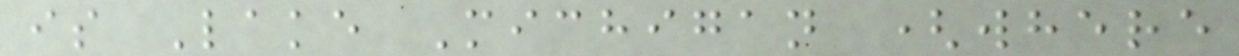is Lake Michigan (where
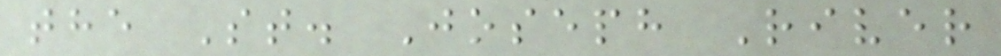the St. Joseph River
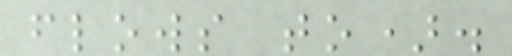flows to).
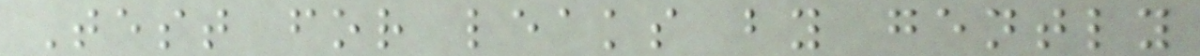Test for leaks by gently
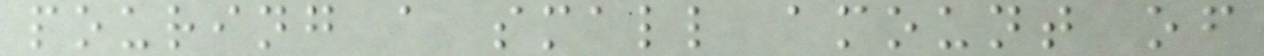pouring a small amount of
